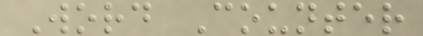Word Counter
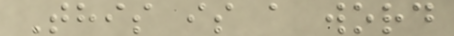This is a word
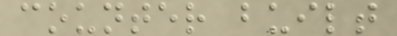counter built
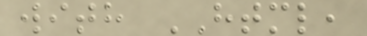with HTML,
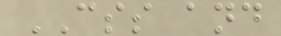CSS and
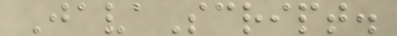JavaScript.
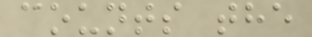counts the
